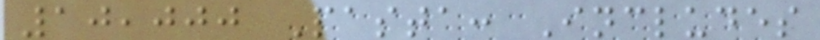10,000 Pasta: Includes
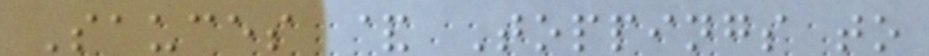Sauces & Toppings to
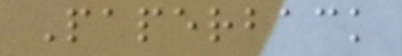Paperback
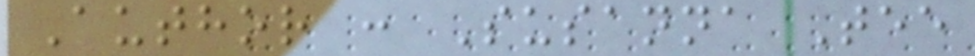Author : Susanna Tee
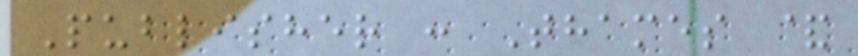Publisher : Thames &
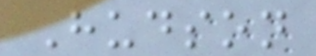Hudson
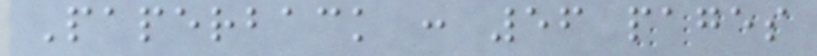Paperback : 56 pages
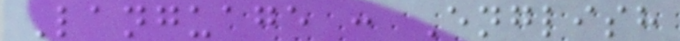Language : English
